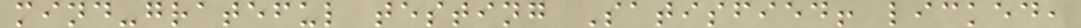mind-grateful testing Satisfied! licked,
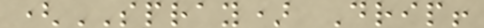(SPRAY) Drip!
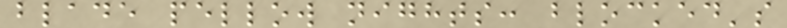blade pellow nights: blocked's
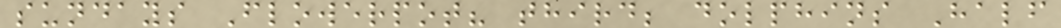sundays Flowerpot? third; dolphins Half
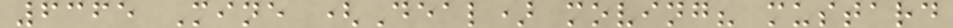6365 Mine (Deal) moving? mustard
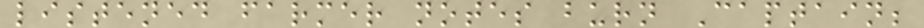listened farmer notes burn Captain;
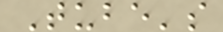Tube's
